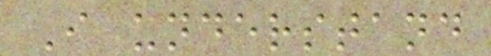I understand
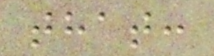that:
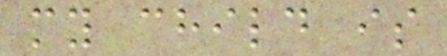my child is
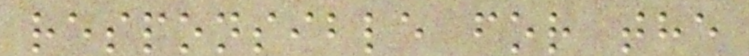responsible for the
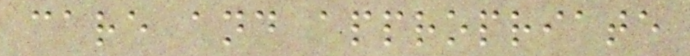care and appropriate
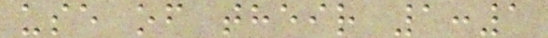use of their 1:1
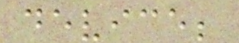device;
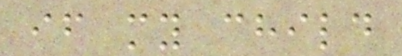if my child
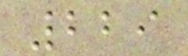229
